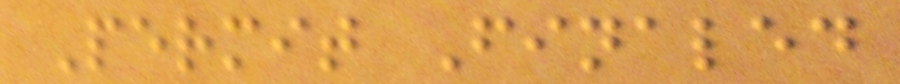Permit Finaled
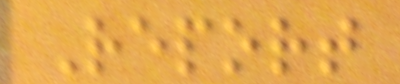Report
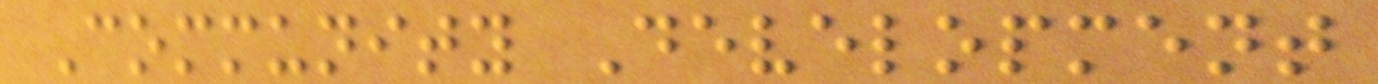Community Development
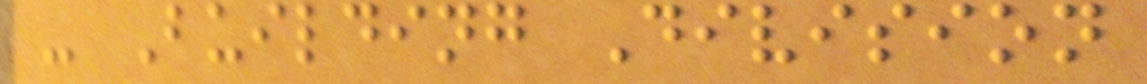- Building Division
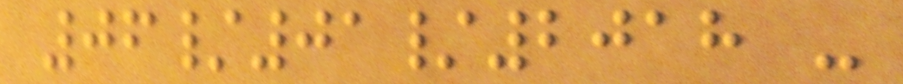06/01/2018 -
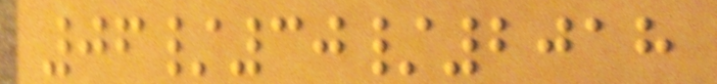06/30/2018
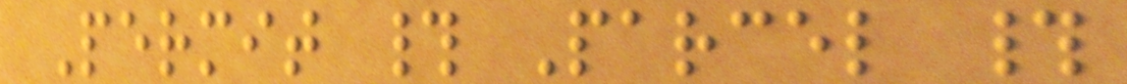Permit # Parcel #
